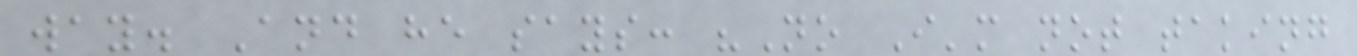way. And he says: "No I'm not taking
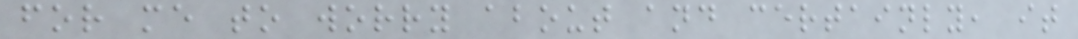for me to worry about and certainly, it
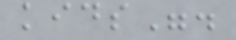kids".
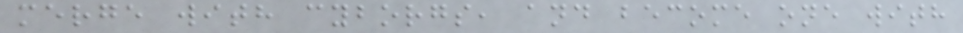merge with cyborgs, and become one with
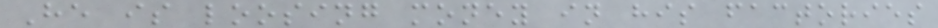He is loosing money in his factories
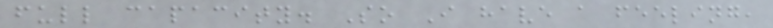full capacity. So I have a feeling,
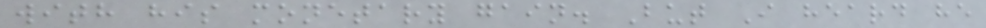with his monetary gain. But I heard he
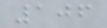106
